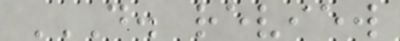D. REVIEW
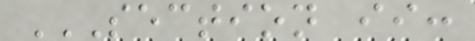SECTION II:
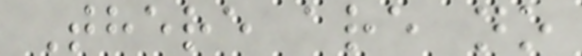There are no
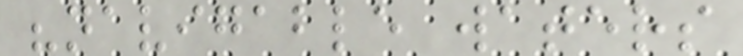"navigable waters
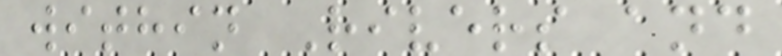within Rivers and
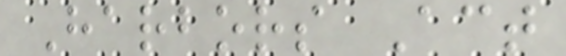Harbors Act
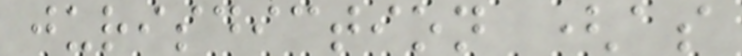jurisdiction (as
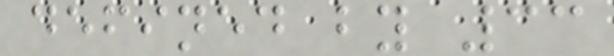defined by 33
